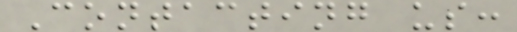Contacting us:
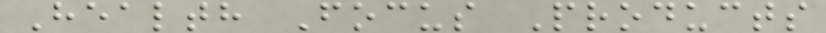Health Focus Products
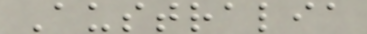Australia
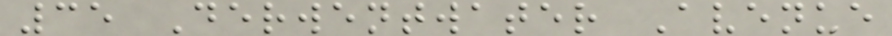35 Derwentwater Avenue
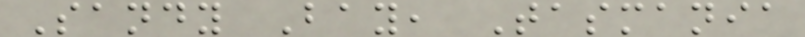Sandy Bay, Tasmania
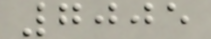7005
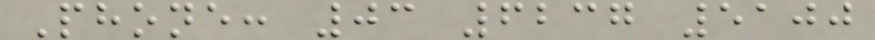Phone: 03 6237 5100
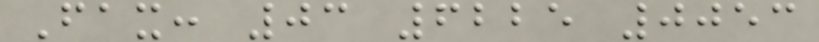Fax: 03 6225 0053
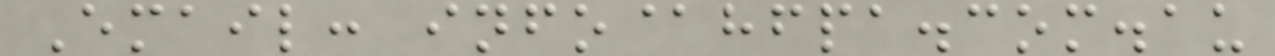Email: info@hfpa.com.au
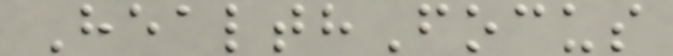HealthFocus
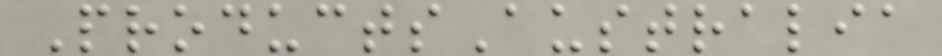ProductsAustralia
